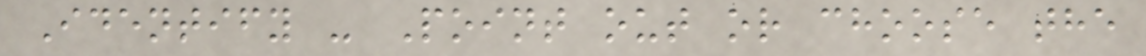Identify - Point out or choose the
